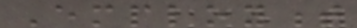Employment
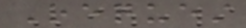Request
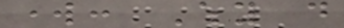work: Why do
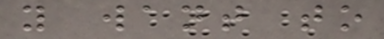you want to
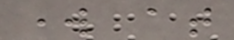work at
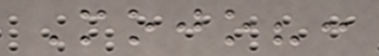Mojo?:
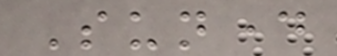Sunday
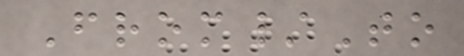From/To
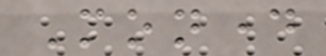Monday
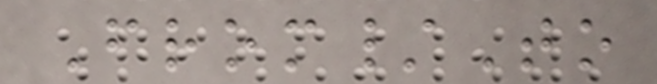From/To
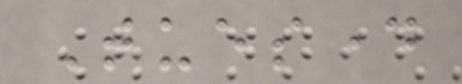Tuesday
